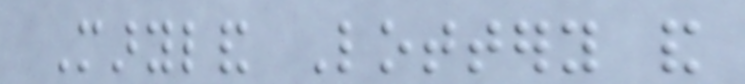Maryland Lottery and
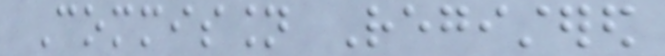Commission Registered
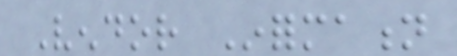Vendor Information
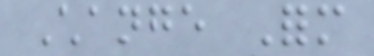Change Form
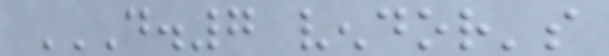D.7 VENDOR'S
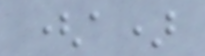(a)
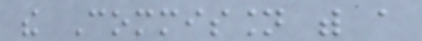the Commission with a
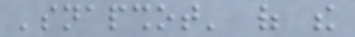'snapshot' of the
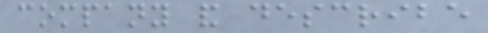company and describe
